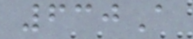630A
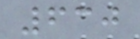630
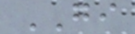GI
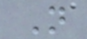N
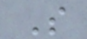S
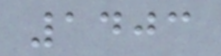1403
